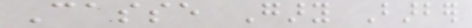Casse Gary Barber
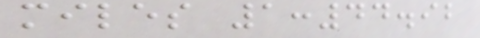miles 1:44.92
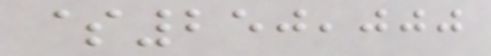$250,000
